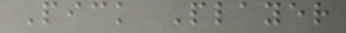Pick Player
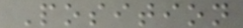Position
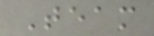Team
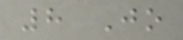8 Jo
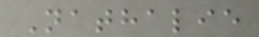Nathalie
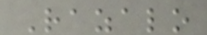Razalo
